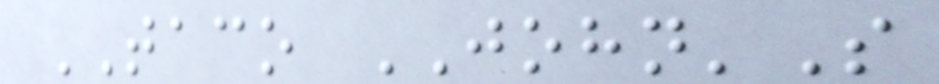TACO JOHN'S
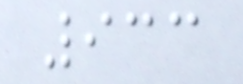933
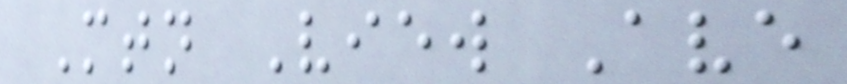Mtn View Ave
